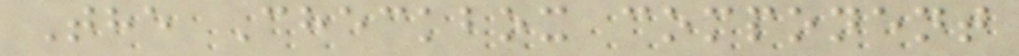The Checkbox component
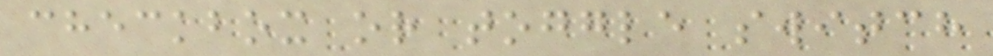checkbox or toggle switch
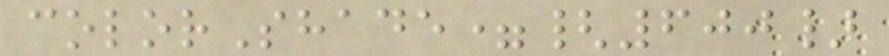colorShade={600}
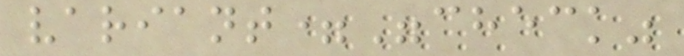variant="check"
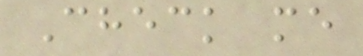Check me
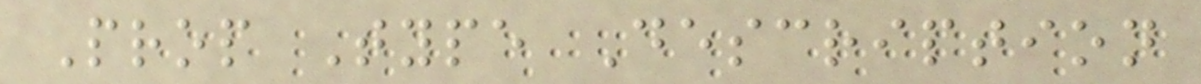Prop Type Description
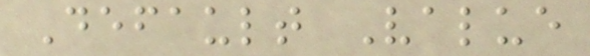Default Value
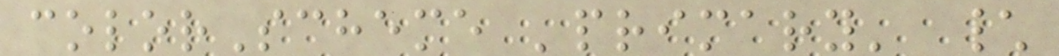colorScheme 'primary' \
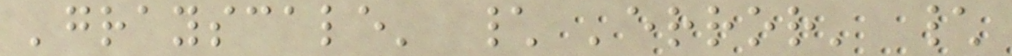'grayscale' \ 'error' \
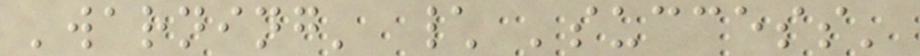'warning' \ 'success'
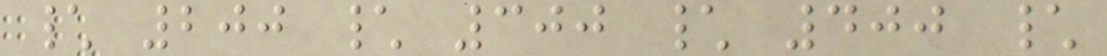\ 200 \ 300 \ 400 \
